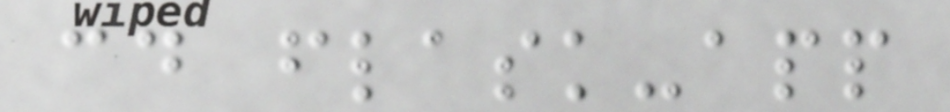cd flask-app
